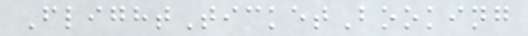FlightTicketBooking
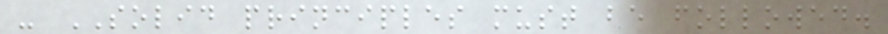- SOLID principles must be followed.
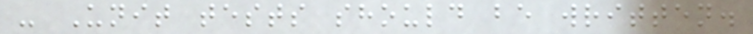- Unit tests should be written.
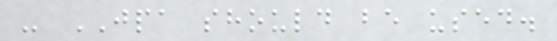- JPA should be used.
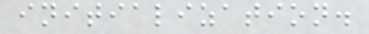initialization.
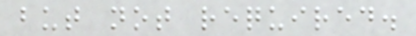but not required.
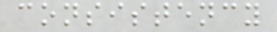consistency
